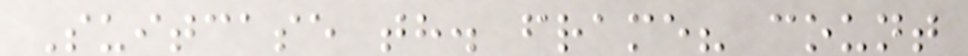Suitcase th. frame? count
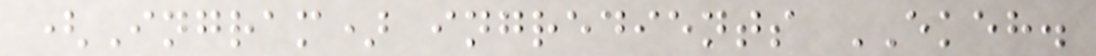(Ingram) ingredients EKEH.
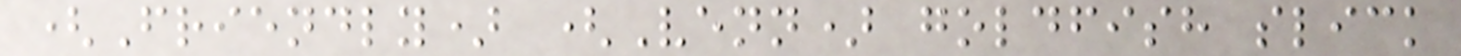(Friendly) (Venn) goldfish slick
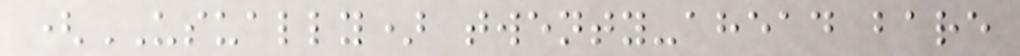(USUALLY) twenty-ahead bare
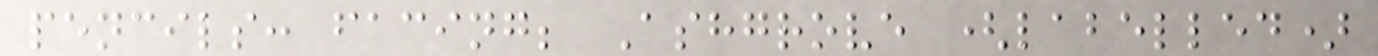pencils: facing; Ashgrove (labelled)
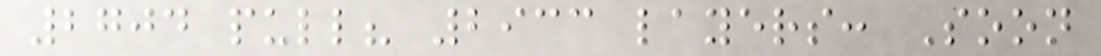2704 pull? 2933 layers: Soon
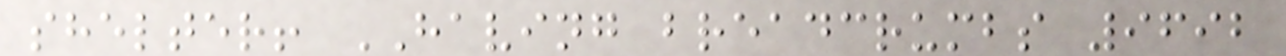shelter! HAVING breadcrumbs 9692
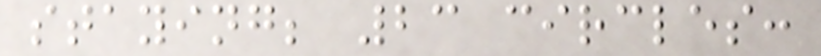staying; 23 circles:
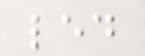led
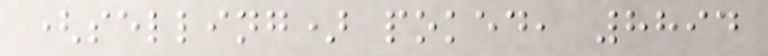(selling) poked, 8894
